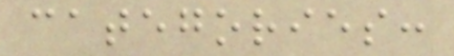categories:
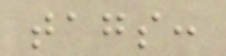tags:
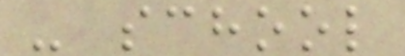- school
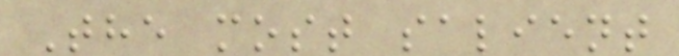The most salient
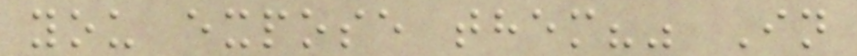you expose them?" In
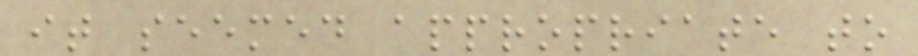it seemed appropriate to
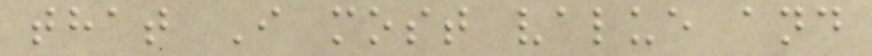that I most value and
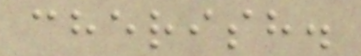cherish.
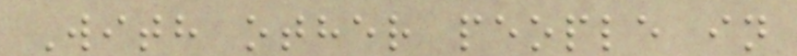With other people in
